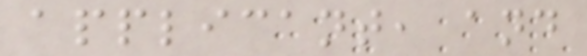applicant, and
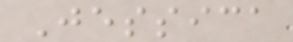Jessica
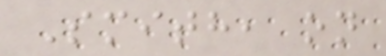Smith, on
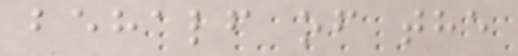behalf of the
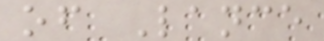of Lance
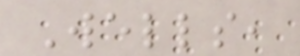Wells,
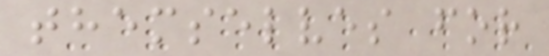themselves for
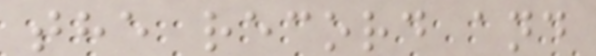the record and
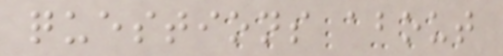questions about
